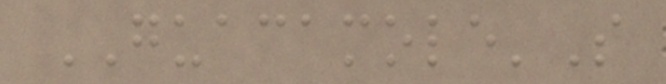GUACAMOLE'S
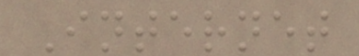Internet
